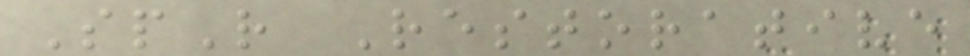SpR Restorative
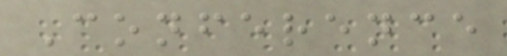Conference
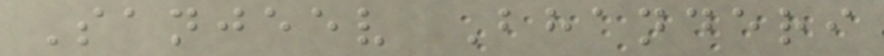Sanjeev Bhanderi
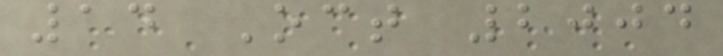14 Oct 2004
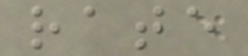rate
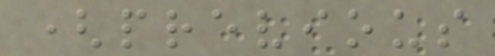(previous
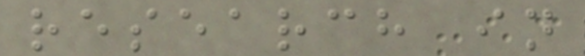research in
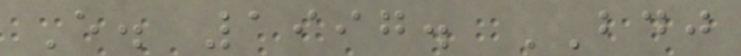E. 1997. BDJ
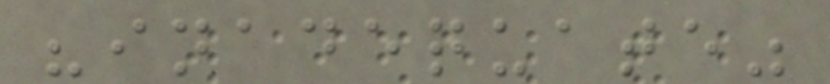"inadequate"
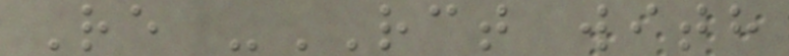Re -RCT with
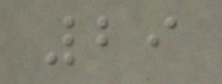29
